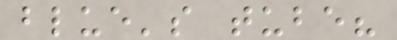blue's tube?
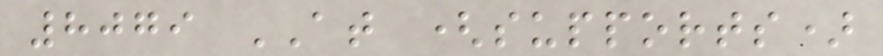8079 AT (supports)
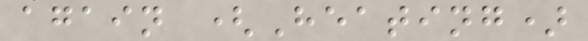again (Heating)
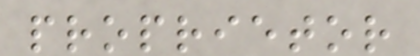proprietor
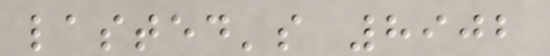lasted's 8902
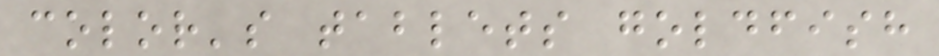color's tablets goldfish
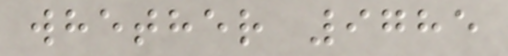whether 9785
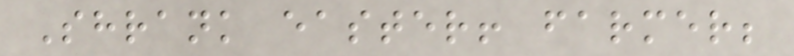Shrank easter! farmer;
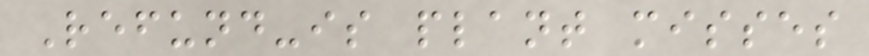Refund-is plant misses
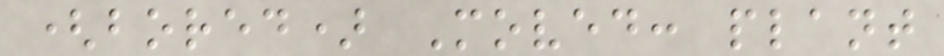(bored) Moved: plant
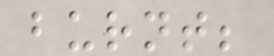burnt;
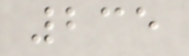235
